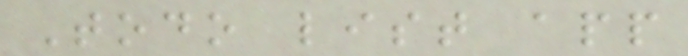Todo list app
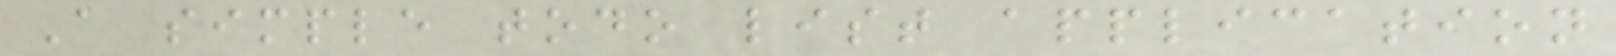A simple todo list application
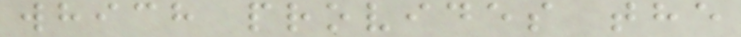which provides the
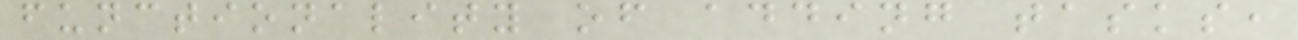functionality of adding tasks,
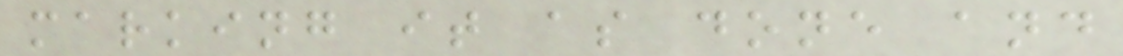marking it as done and
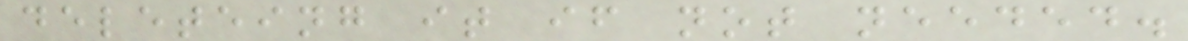deleteing it if not needed.
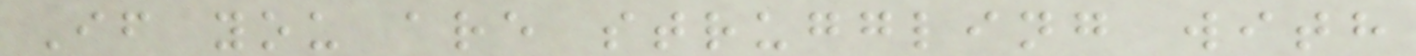If you are struggling with
